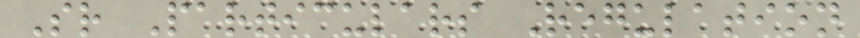Sr Particulars Regulation
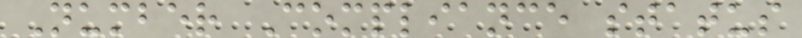Number Compliance status
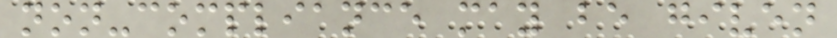non-compliance may be given
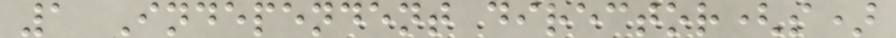1 Independent director(s)
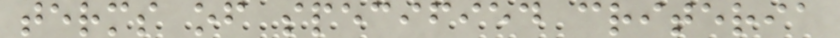terms of specified criteria
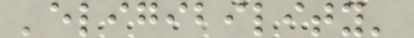'eligibility'
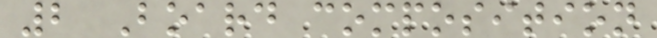2 Board composition
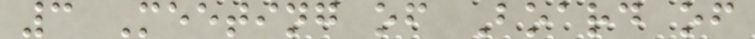3 Meeting of Board of
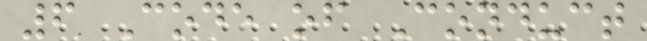6 Code of Conduct
